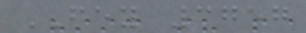FEY 3757
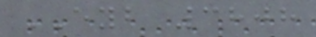EYB 3808
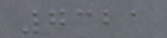7321
